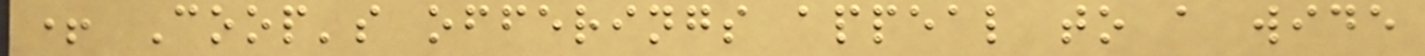+ Coop's offerings appeal to a wide
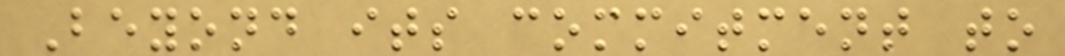Beyond its commitment to
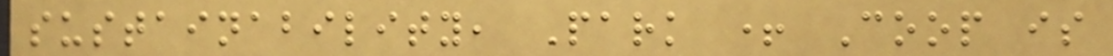sustainability, Park + Coop is
